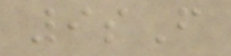9sF
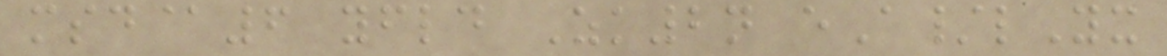msd@6 yfld Zk2n eA/lYx
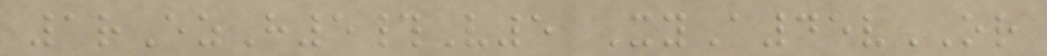1rEzH5#V5 XyA45vOR
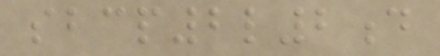sbcp2l2d
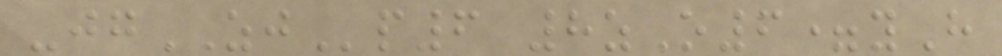-jgZJp6 8zO6=yH
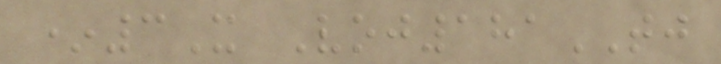*3X Voj181TJ
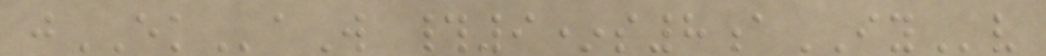jEKaW #9*s8aIYv
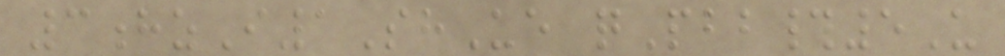3hzI1ShUe qPbb#5U
